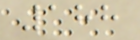188
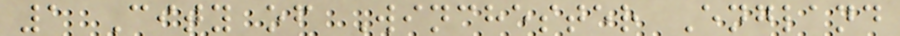1 City of Winchester England
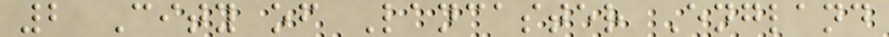2 City of Lancaster England
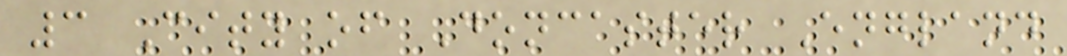3 City of Doncaster England
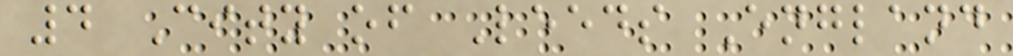4 City of Leeds England
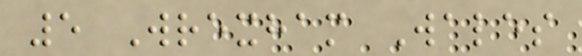5 Wrexham Wales
